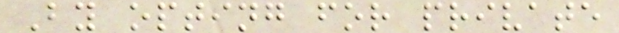By opting for private
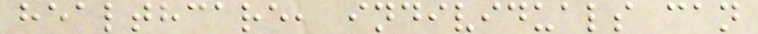healthcare, individuals can
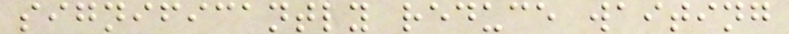significantly reduce waiting
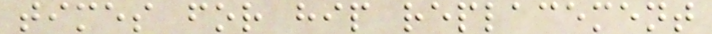times for hip replacement
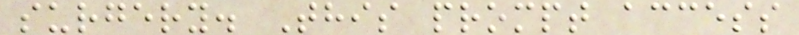surgery. This prompt access
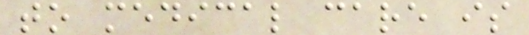to medical care is
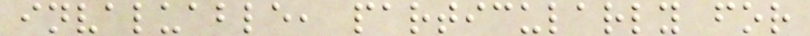invaluable, particularly for
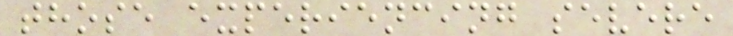those experiencing severe
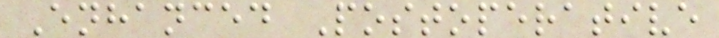Enhanced Postoperative
